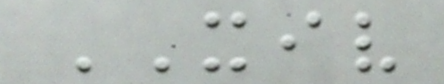XIV
